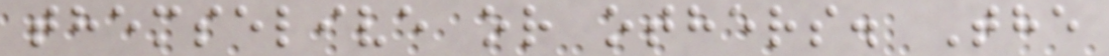themselive or others. The
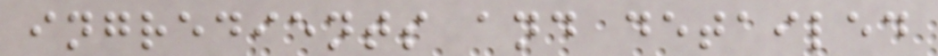ingredients and detailed
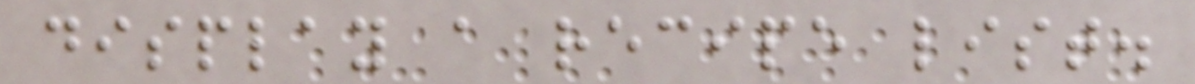display a recipe list.
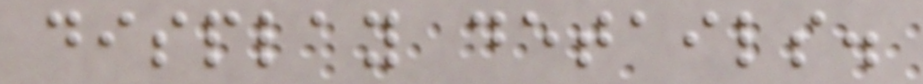display details.
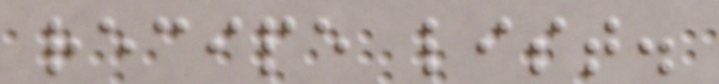recipe list.
